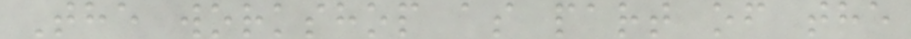The workshop as part of the
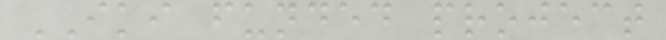IKI funded project
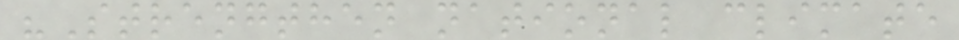"Strengthen national climate
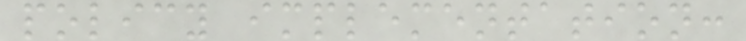policy implementation:
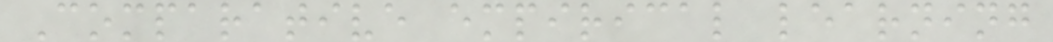Comparative empirical learning
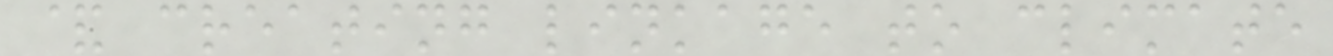& creating linkage to climate
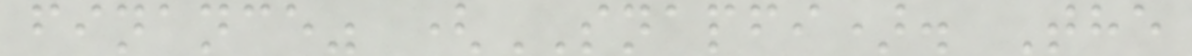finance" (SNAPFI). The
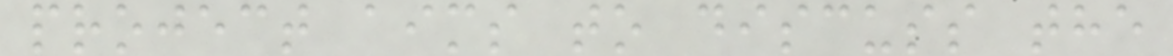project aims to discuss the
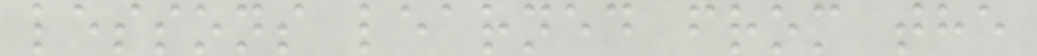lessons learned from the
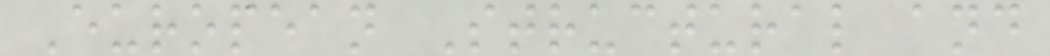European Structural and
